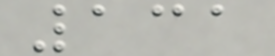131
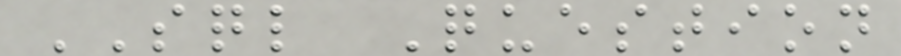SQL Question
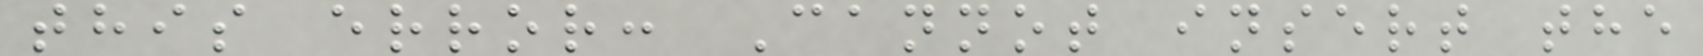this error: Cannot insert the
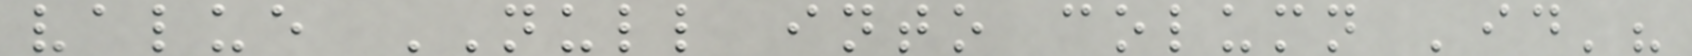value NULL into column 'id'?
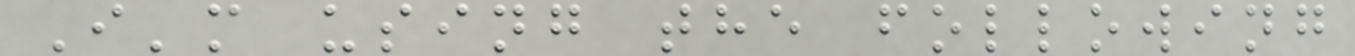I'm using the following
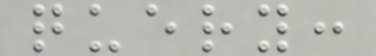query:
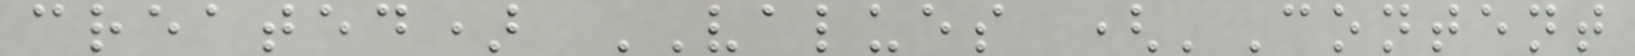created) VALUES ('Content
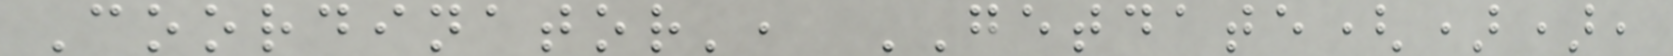Coordinator', GETDATE()),
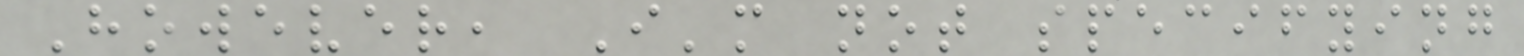However, I'm not specifying
